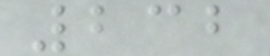232
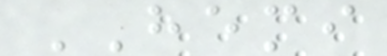HEMI
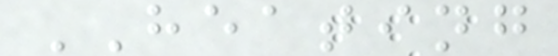HEATING
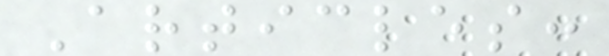Articles:
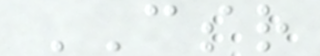CSR
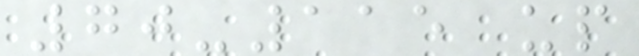70-115 up
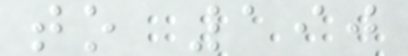to 190
